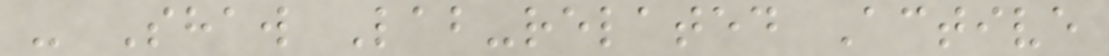- Shaw Lab-related Active
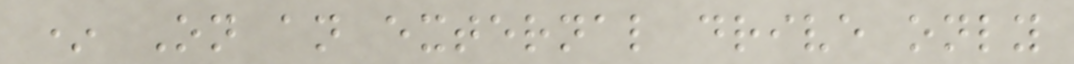* On an external drive only
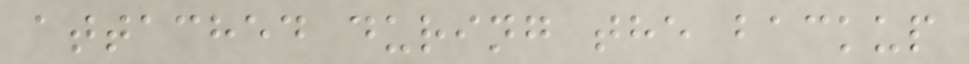attached during the backup
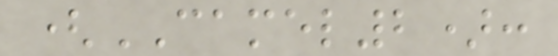(CAMEL2):
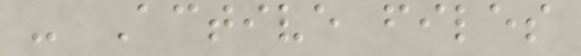- Active files
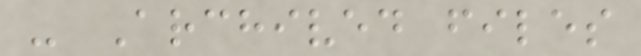- Archived files
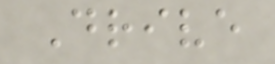Drive
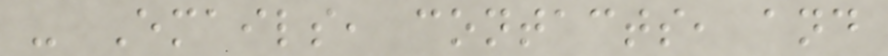- Emails, contacts, and
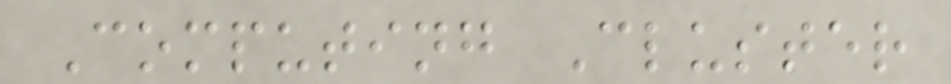Computing Cluster
